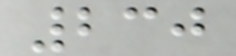230
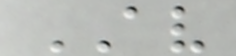AV
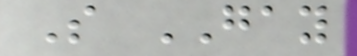S GAY
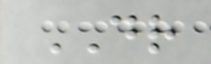DR
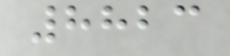8823
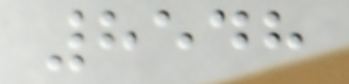8548
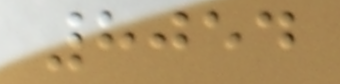8054
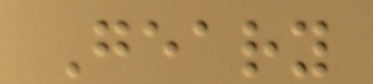Geary
